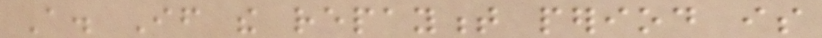A. If the repayment period is
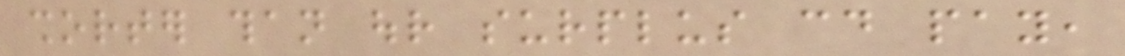shorter than our surplus could pay,
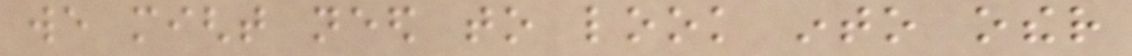we might need to look into other
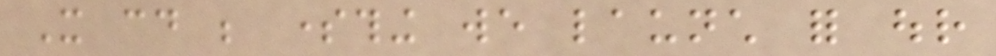It could be something we launch for our
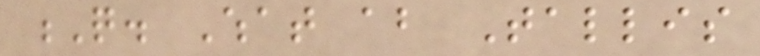Q. What about Tallis
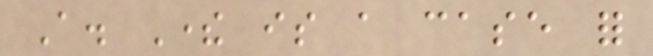A. There is a case for
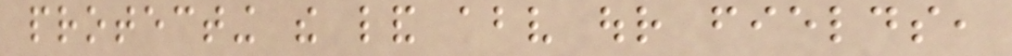protecting the land above our fields,
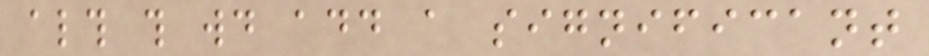although this would add a significant
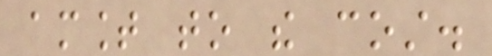amount to the cost.
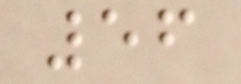56
